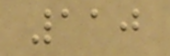110
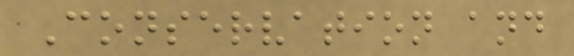Conservation and
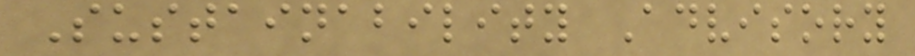Sustainability Advisory
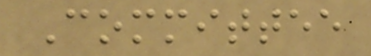Committee
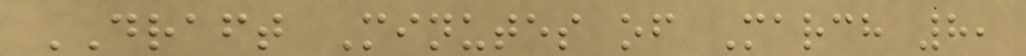DRAFT Minutes of March 8,
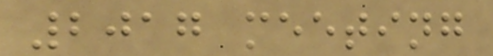2017 meeting
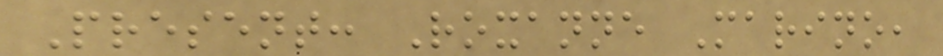Present: Roxanne Marino,
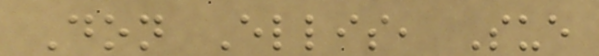Don Ellis, Sue
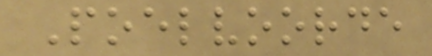Poelvoorde
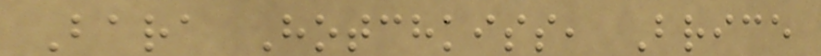Bara Hotchkiss, Brice
